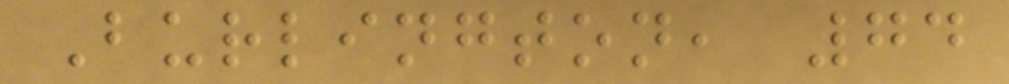Burlington, 74
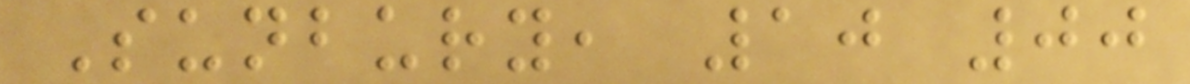Sunbury, 10 00
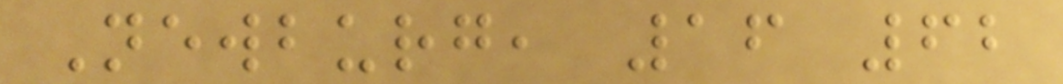Newburg, 16 62
